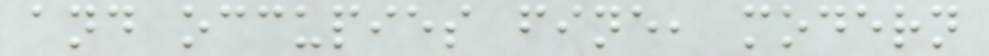and occupies fine, modern
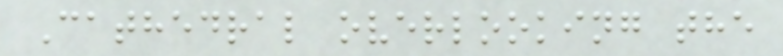Cathedral overlooking the
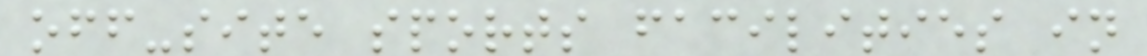off-site sports facilities in
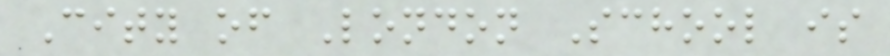City of London School is
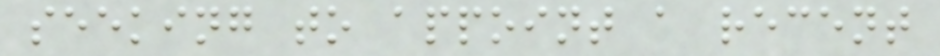seeking to appoint a recent
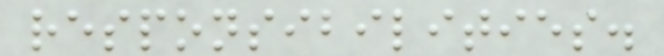responsibilities.
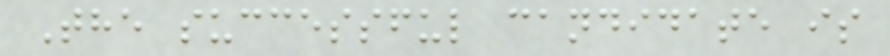The successful candidate is
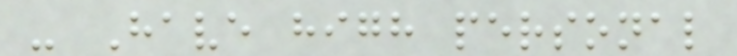- Have high personal
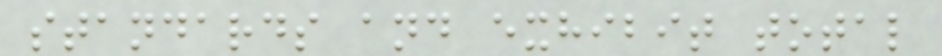standards and exhibit total
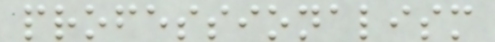professionalism
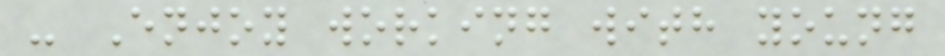- Enjoy working with young
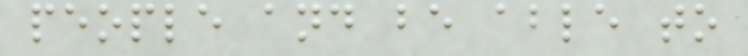people and be able to
